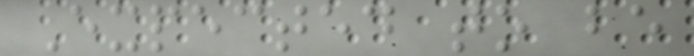Expected to be
